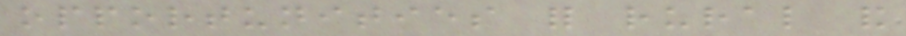opportunities for rural and
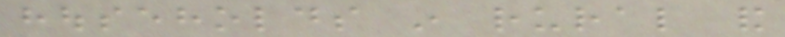households in rural and
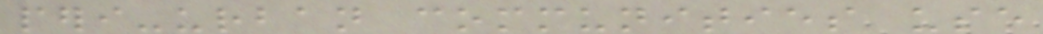peri-urban communities use
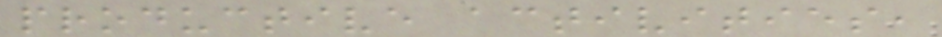productive activities,
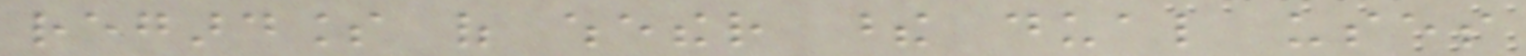regardless of whether these dual uses
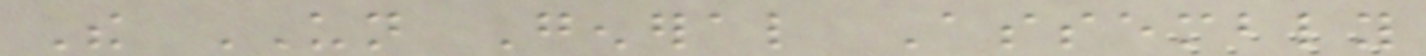The UN General Assembly
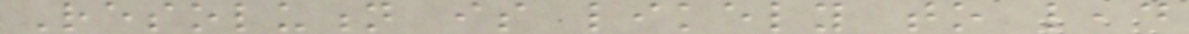Resolution is likely to lead
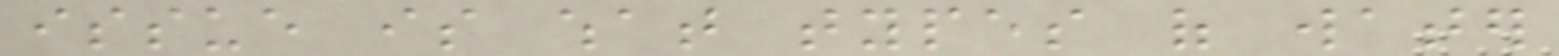issue is what types of water
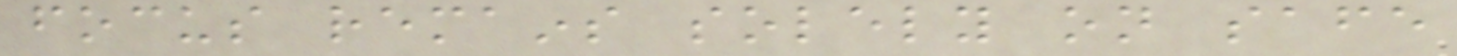focus remains solely on safe
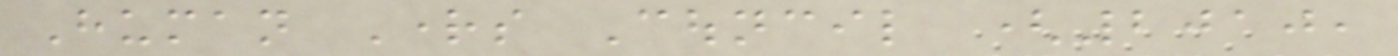Human Rights Council (2010,
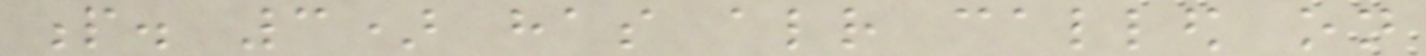p. 3) has already called on
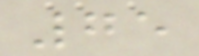75
